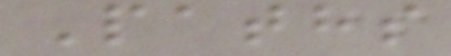Paths
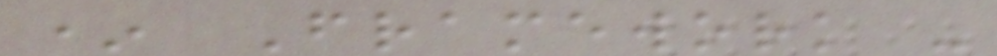* Framework -
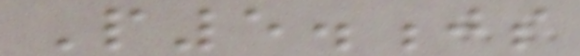P5.js
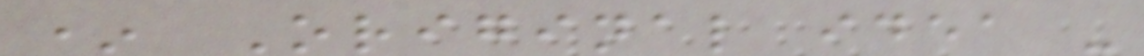* Original idea -
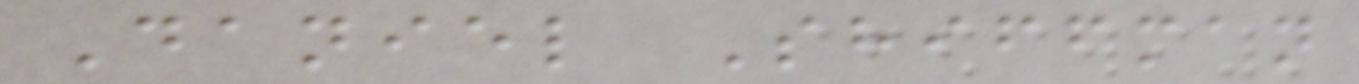Daniel Shiffman
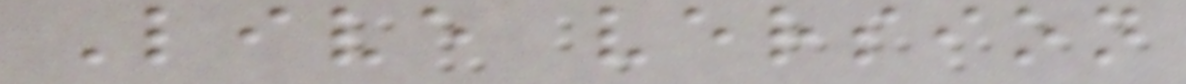Live version
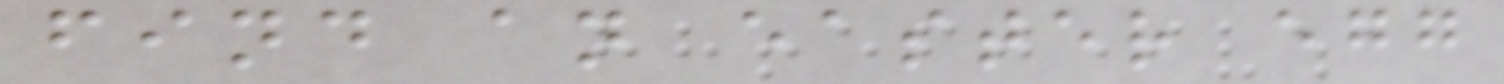find an easter egg
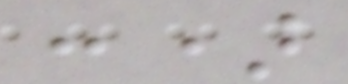:)
